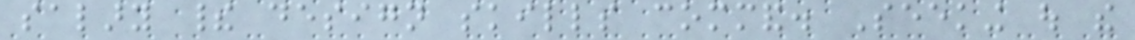salary their design skills command. Seeking out the
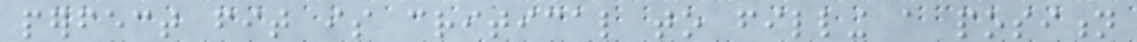perfect fit is critical to filling a position
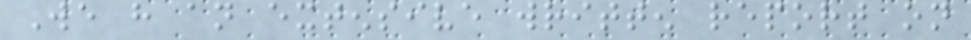We have an extensive written report on
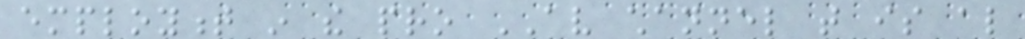employment in the pro AV channel that is also
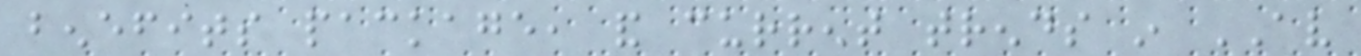benefits package, and current trends in AV
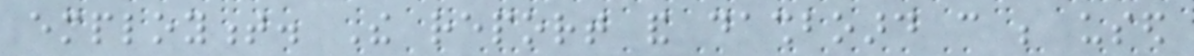employment. The report and dashboard can be used
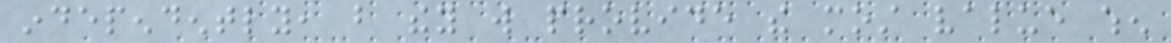independently, but they will provide the most value when
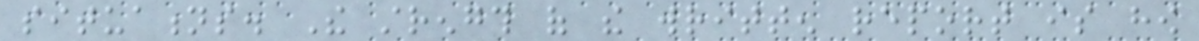situations. The strength of the written report is how
